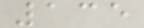135
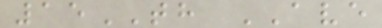15TH AVE
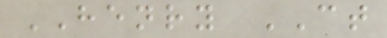HENRY CT
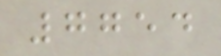7754
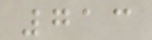713
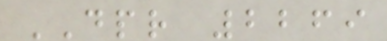DPR 2269
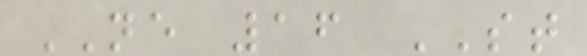NE 16 ST
